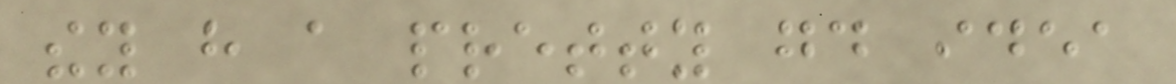they have a pretty good idea
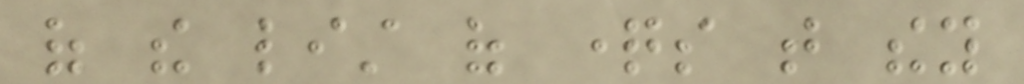of the list of questions that they
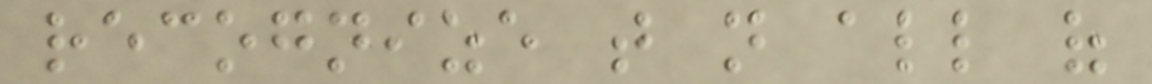recognize that not all of
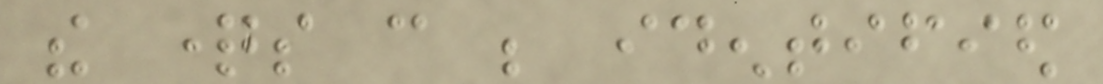the questions can be identified
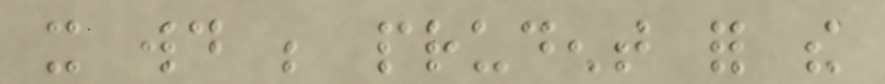it would be prudent for the
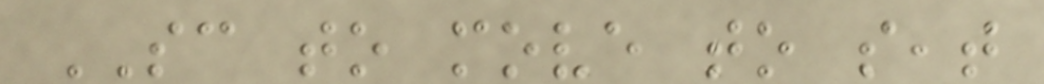SC to move to seat
